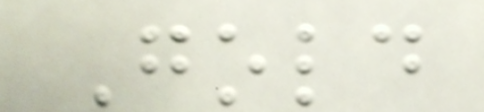Gold
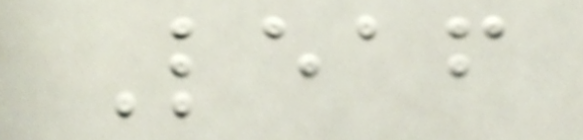Leaf
